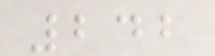242
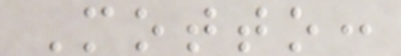Motto:
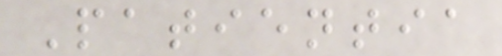Patientia
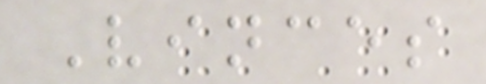Vinces
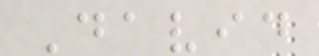David
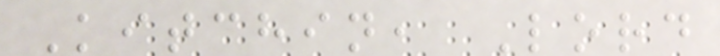Kitchin, Lord
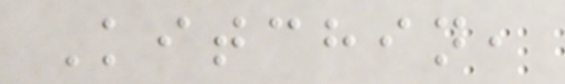Kitchin,
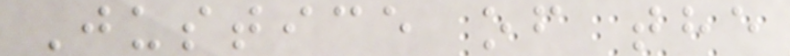Justice of the
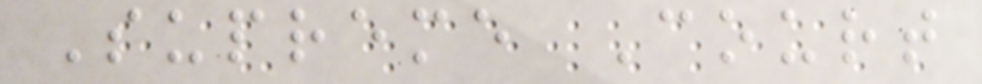Supreme Court
